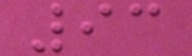93
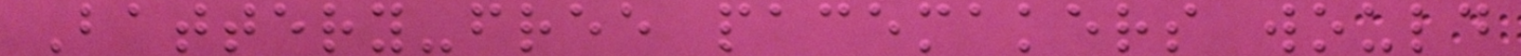Battery-free pacemakers would
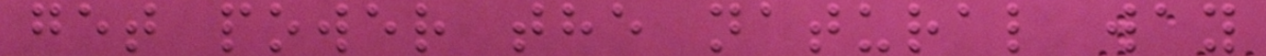get power the natural way
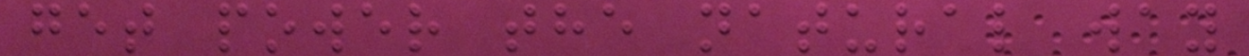get power the natural way
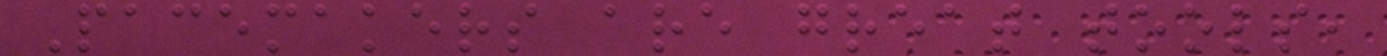Pacemakers are great tools,
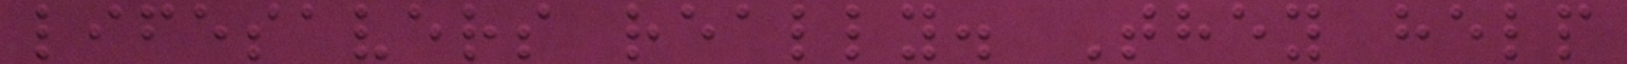lifesavers really. They help
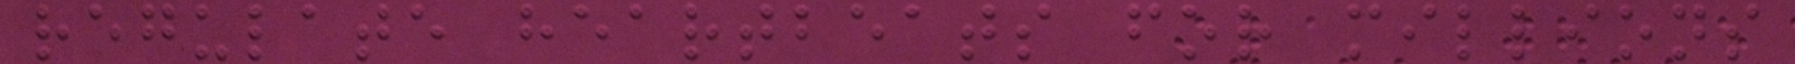regulate heartbeats for millions
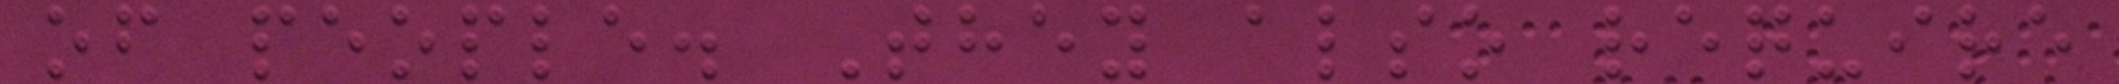of people. They also require
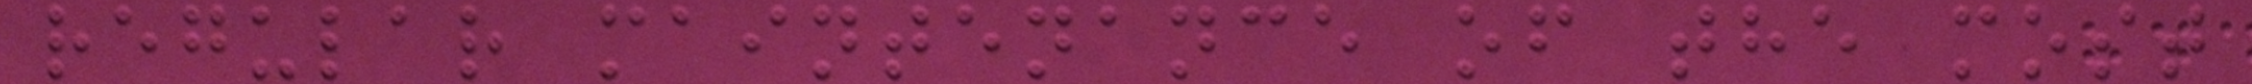regular maintenance of the most
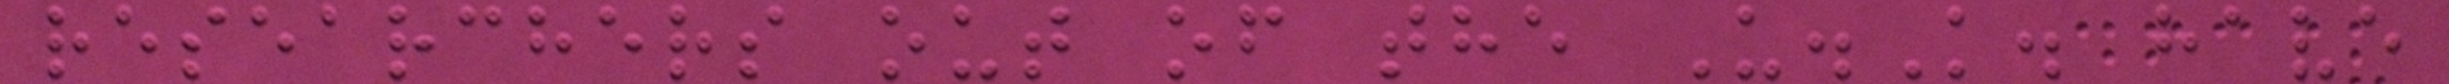researchers out of the U.K. have
